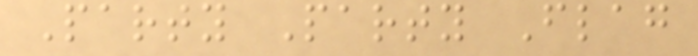Party Party Flag
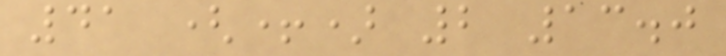41 (+) 2 13.0
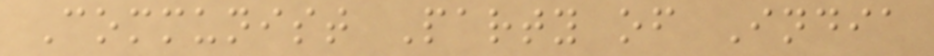Communist Party of India
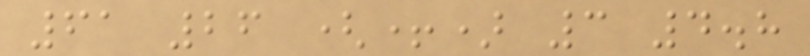61 26 (+) 3 4.8
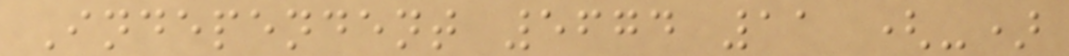Independent 5674 11 (-)
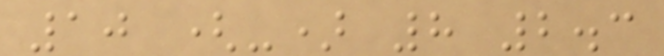10 (-) 8 2.3
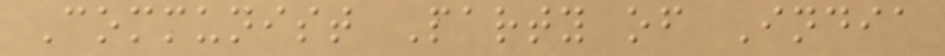Communist Party of India
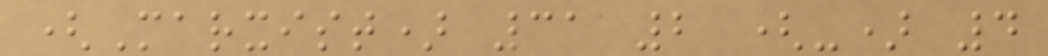(Marxist) 31 2 (-) 4
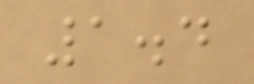1.4
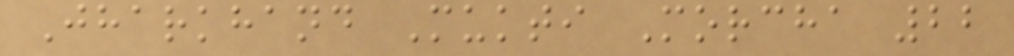Jharkhand Mukti Morcha 22
